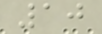10
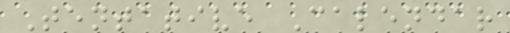Tentative Calendar
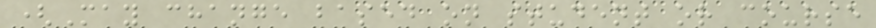(May change based on student or course
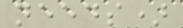needs)
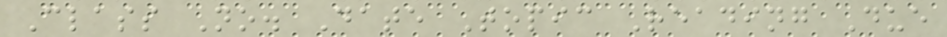Class No. Date Topic Reading Due
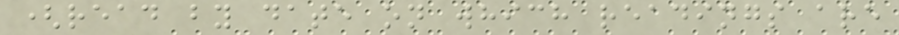(read by date on which readings are
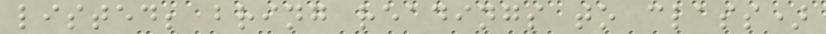listed; bring readings to class)
